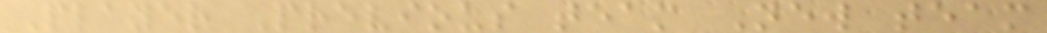Player Previous team New team
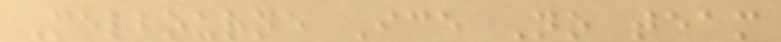Melbourne Ice No team
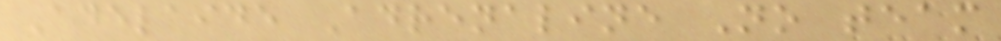Adelaide Adrenaline No team
